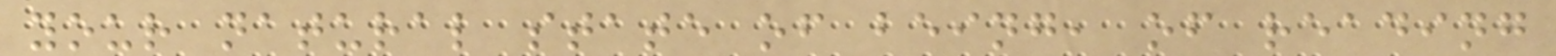your natural state of being, of reading
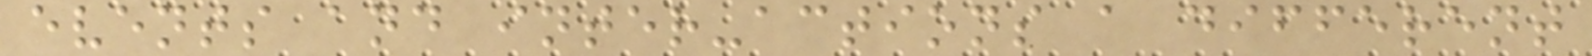events and inter-actions a different
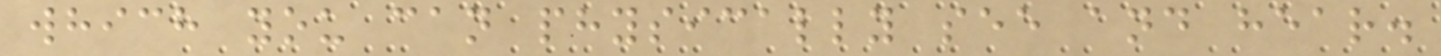which you can physically see and hear.
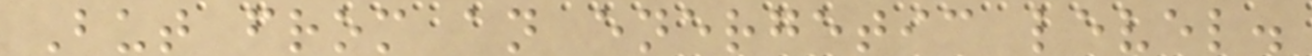But from an energetic level.
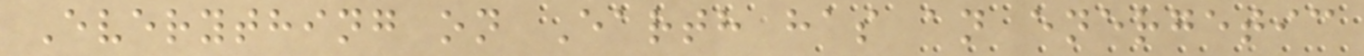Everything on Earth has an energetic
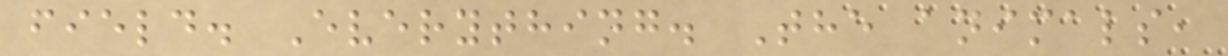field. Everything. The animals,
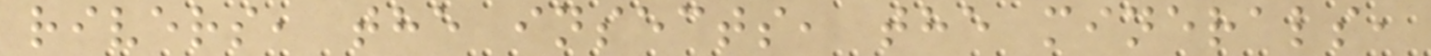rivers, the insects, the minerals,
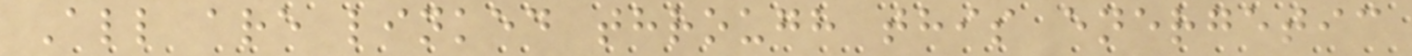All are linked through this energetic
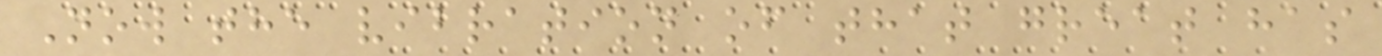Now the vibration of that great has
